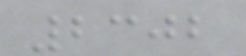2302
